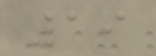19
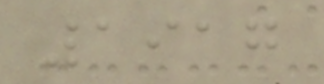1917
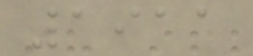1911
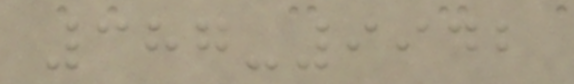387-9942
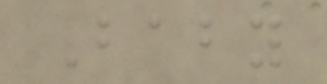Baby
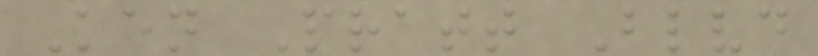Ken Pratt Blvd
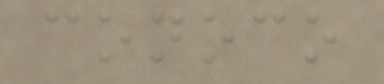conoco
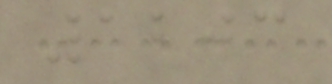1203
